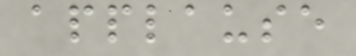applause
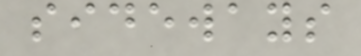sideways
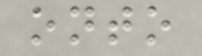onto
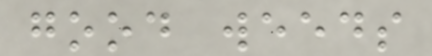good weeds
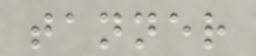tanner
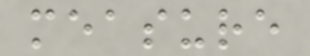measure
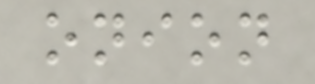onion
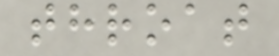throat
